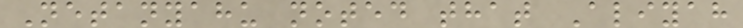Netanyahu noted that Aliyah
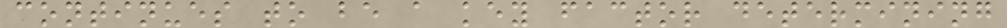continues to be a key factor determining
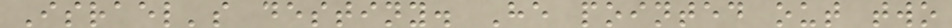Israel's destiny. He pointed out two
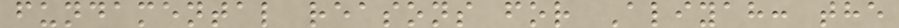fundamental reasons for Aliyah: the
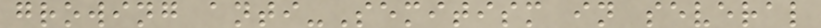growing anti-Semitism in several
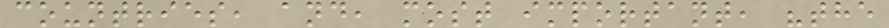countries, and, most important, "the
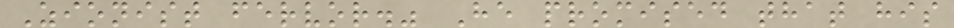Zionist fervor." He promised that his
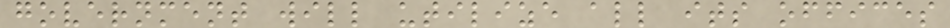government will utilize all its offices
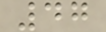47
